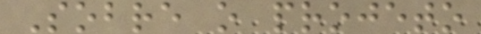Sobre o projeto
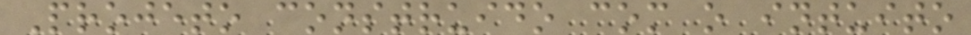Projeto construido com o intuito
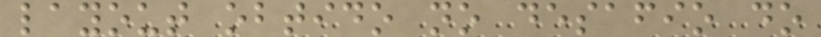layout obtido no desafio do
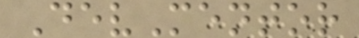DevMentor
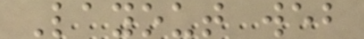Layout web
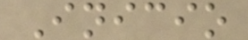Inicio
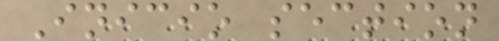Inicio section
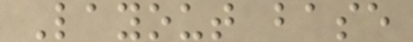Layout base
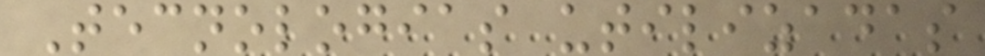Tecnologias utilizadas
